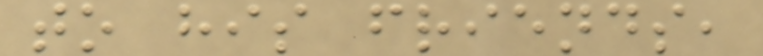to his friends,
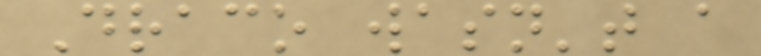Draco wasn't a
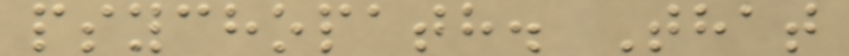psychopath. That
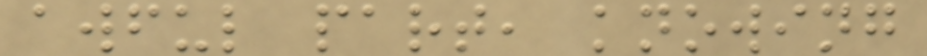awful part, knowing
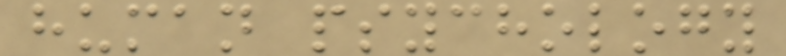human psychology
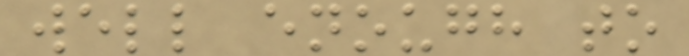well enough to
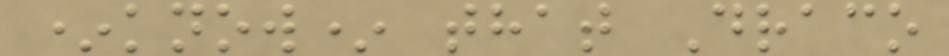*know* that Draco
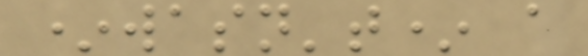*wasn't* a
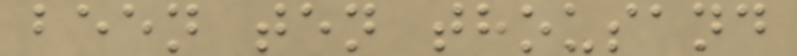been ten thousand
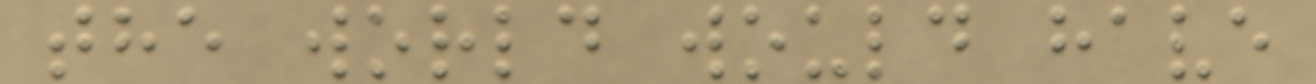the world would have
